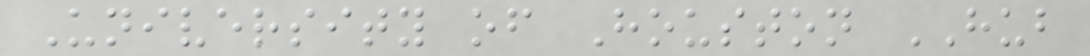University of Houston HUB
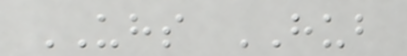UHS HUB
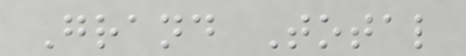Grand Total
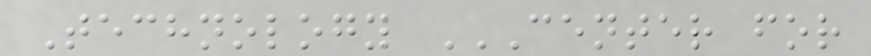Technology CENTER FOR
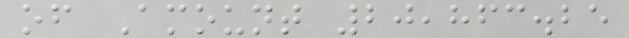of Amount 20,863.25
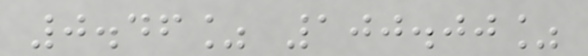0.46% 100.00%
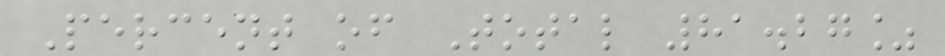Percent of Total 81.27%
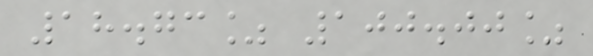18.73% 100.00%
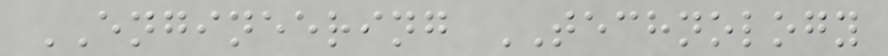ENGINEERING TECHNOLOGY
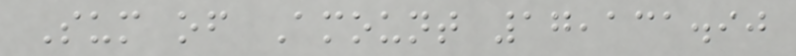Sum of Amount 17,131.90
